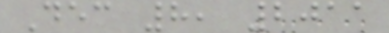Dec 8, 2011
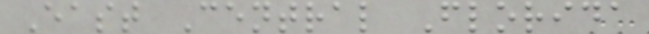East Central Florida
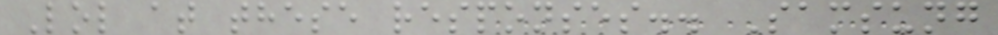Lol at these responses.. Samsung
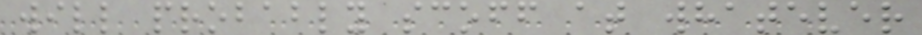will probably scoff at whatever
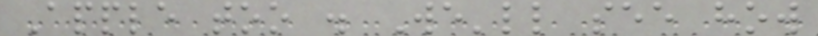Apple too . We'll see how
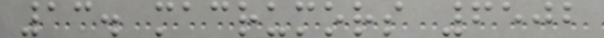13. macrumors 6502
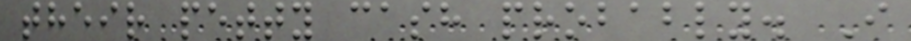their petty cash probably. I
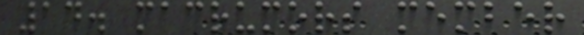14. macrumors member
